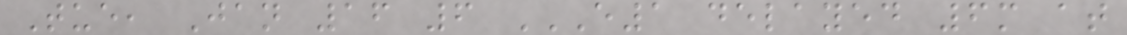Tue, Jan 16 6 E1 DELAYED 6M AT
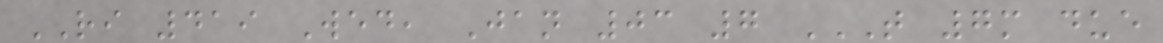RI 419 Wed, Jan 03 7 T 7M DUE
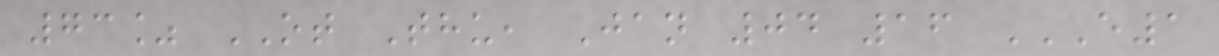73% OT Thu, Jan 04 16 E1
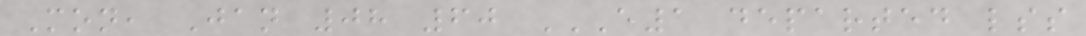Mon, Jan 08 60 E1 DEPARTED LSS
